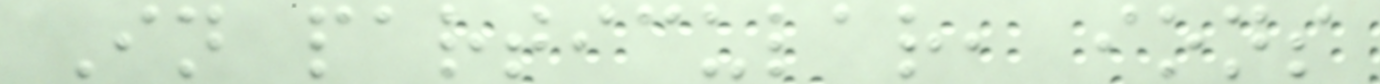In particular, ions
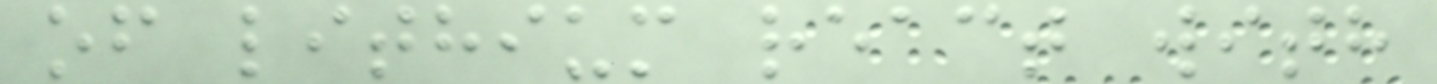of lithium react with
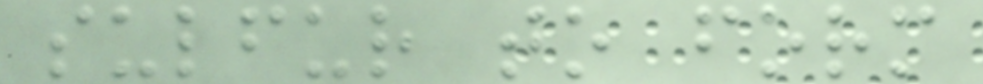sulfur to form
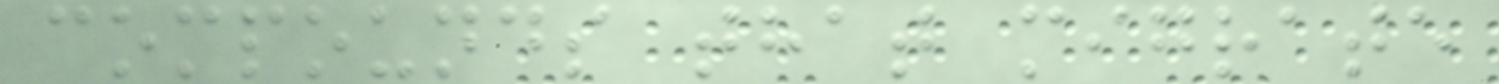compounds that migrate
